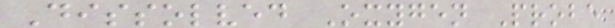Dissolved Oxygen Probe
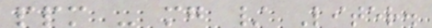ppm - mg / Liter.
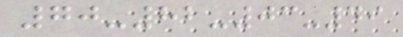70-82-03-49
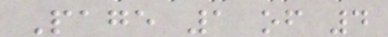Page 1 of 4
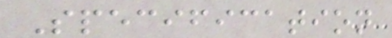Specification
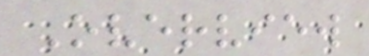Overview
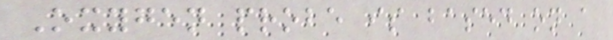Oxygen probe is based on a
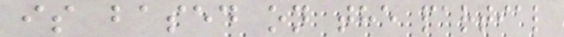is based on the partial
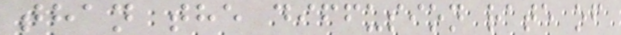than the diffusion rate of
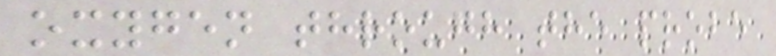oxygen through the probe
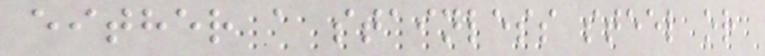either a stainless steel or
